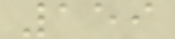159
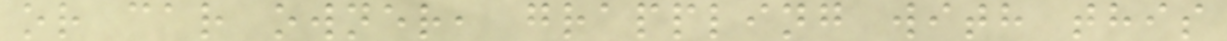or car owner, grappling with this
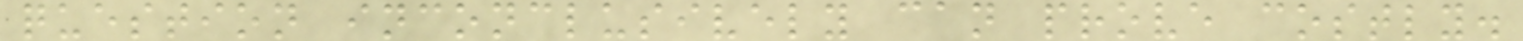question inconclusively can prove costly.
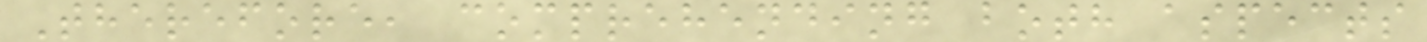Therefore, comprehending both aspects
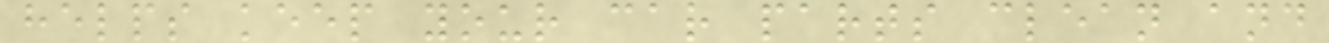helps keep your car parts clean and
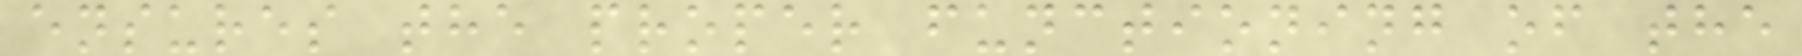ensures the proper functioning of the
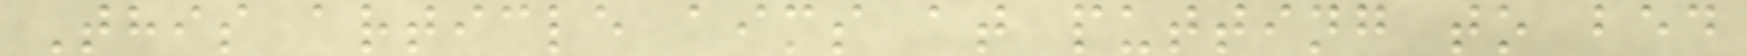This article aims at putting to bed
